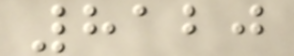8120
